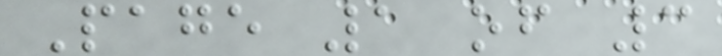Page 1 of 3
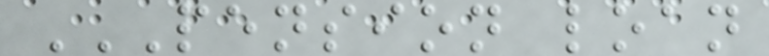PENSION LOAN
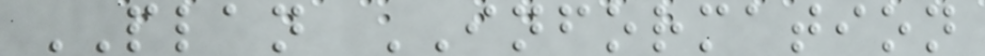PLAN INFORMATION
